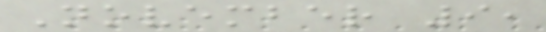November 9,
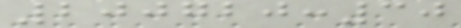200720:30
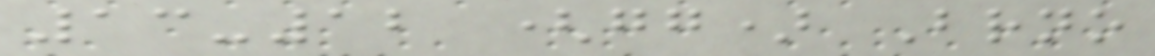13-12 (gg) Brno
